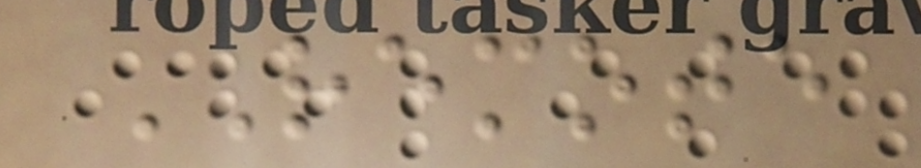REMOTE
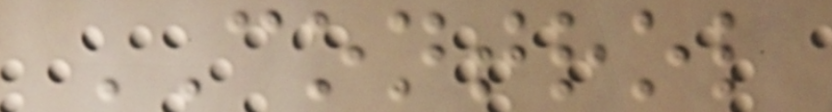CONTROL
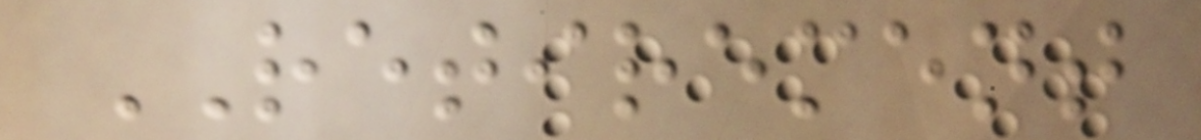RETIREMENT
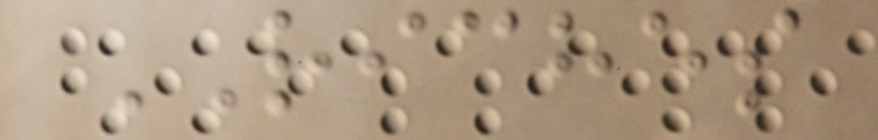RICHES
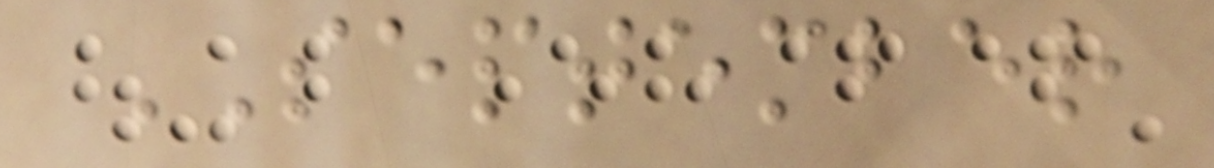SEPTEMBER
